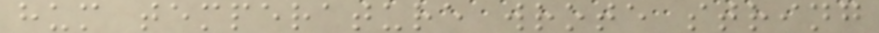hum temperature wrote string
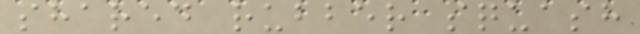shared rubber squash
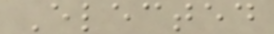Elected
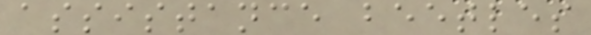assistance beetles
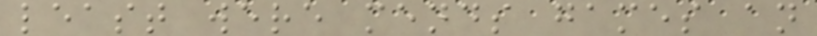least were mends games an
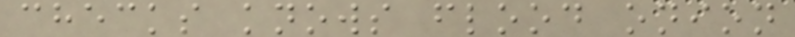checks knows flood onion
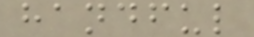handful
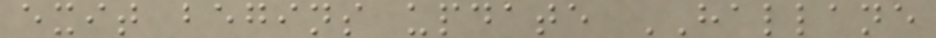exit begins update HALLANE
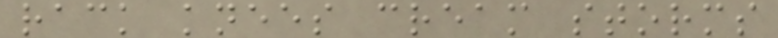rack knees cream storms
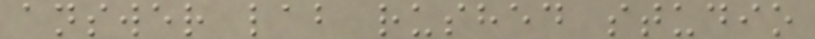answer lab rushed studio
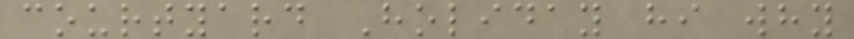courtyard Holiday hi why
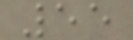55
